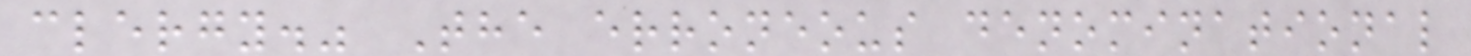clergy." The erroneous denominational
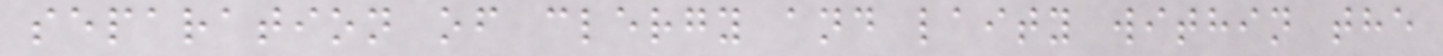separation of clergy and laity within the
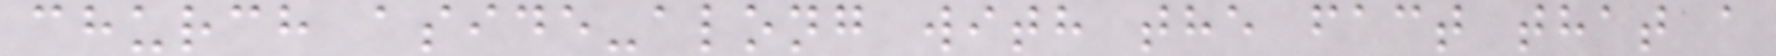church aside-along with the fact that a
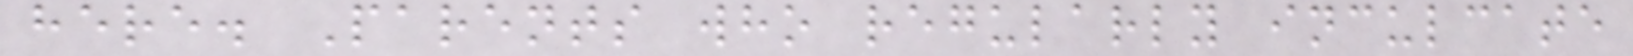here. Parents who regularly inculcate
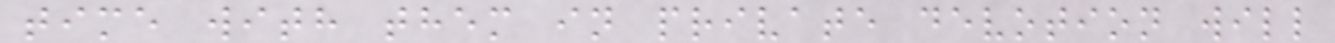time with them in private devotion will
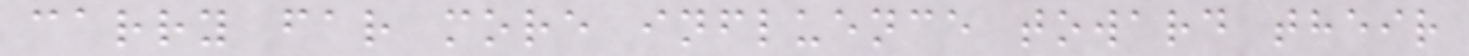carry far more influence toward their
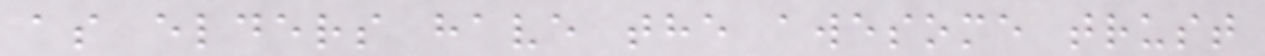as elders have the awesome trust
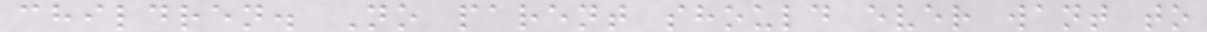children. No parent should ever want to
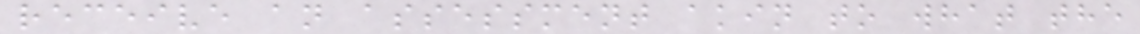receive an assessment akin to what the
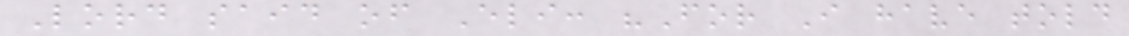Lord said of Eli: "For I have told
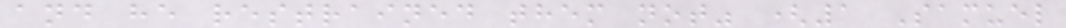and he restrained them not" (1 Samuel
